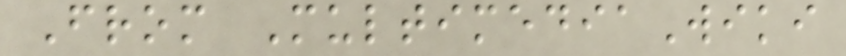From MultimediaWiki
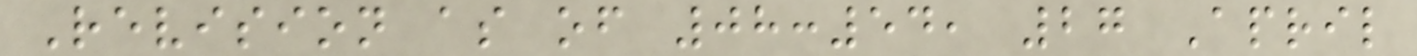Revision as of 08:54, 27 April
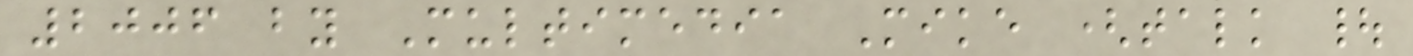2006 by Multimedia Mike (talk |
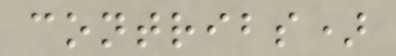contribs)
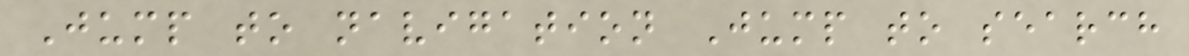Jump to navigation Jump to search
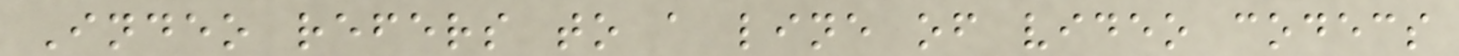Indeo refers to a line of video codecs
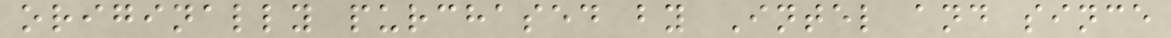originally purchased by Intel and since
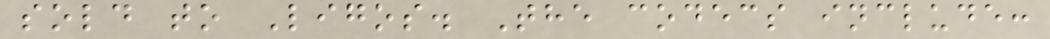sold to Ligos. The codecs include:
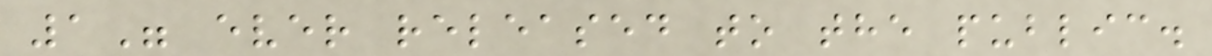1" ever released to the public.
